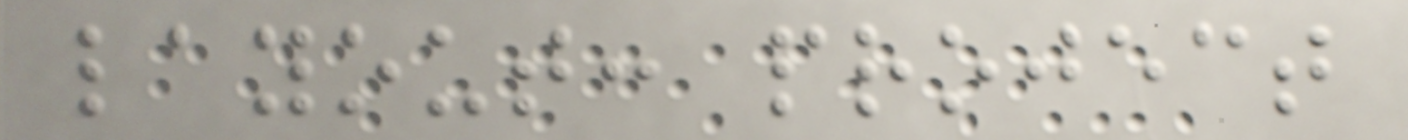layout: project
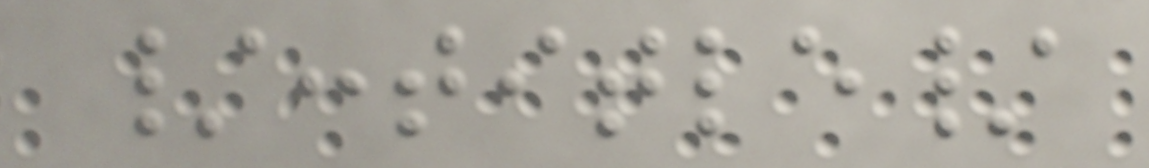/:title/
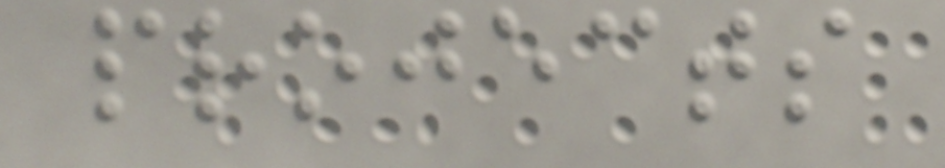projects
